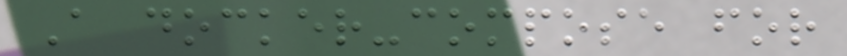A docker-compose for
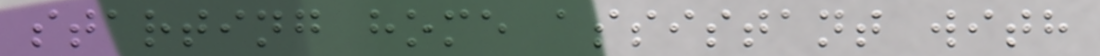starting home assistant with
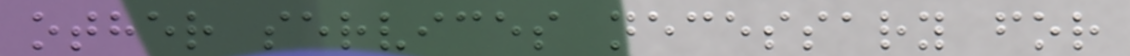other services necessary for
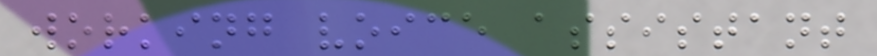working voice assistant
